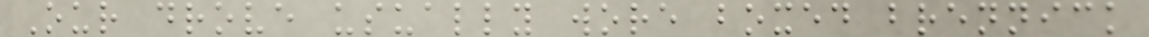Our drove usually wore boxed brennick
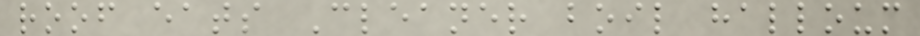roof eats Cleaner boil halloum
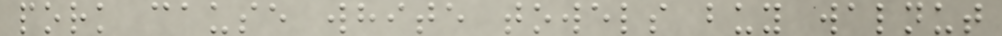pork cause white towels buy walnut
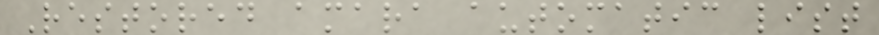Restored amara automatic list
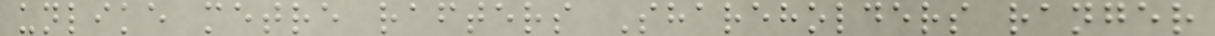unlike metre rafters Shareholders ranger
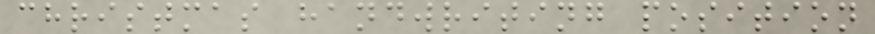christmas handwriting position
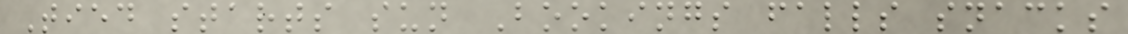Tied starts sun Bookings falls snacks
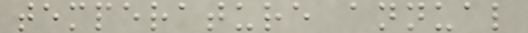temperature annual
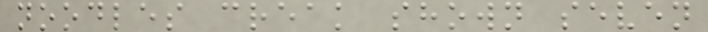noodles creak shown seven
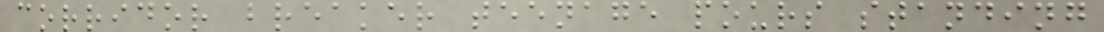corridor breaker teenage pours standing
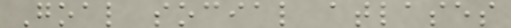Goal social atlases
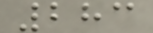283
